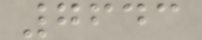7643
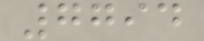7794
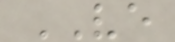VE
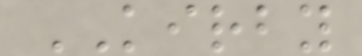KIRBY
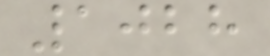1028
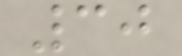30
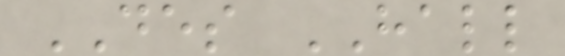DES HALL
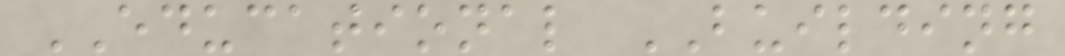EDUCATIONAL BUILDING
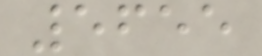5655
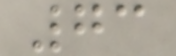73
